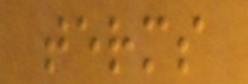terms
